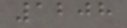1208
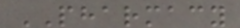PHARMACY
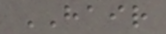HAIR
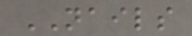NAILS
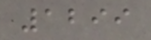1299
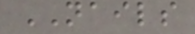NAILS
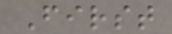First
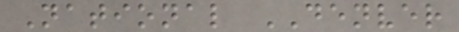National DENVER
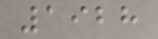1928
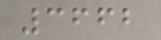3662
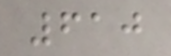610
